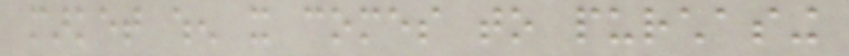market when it comes to purchasing
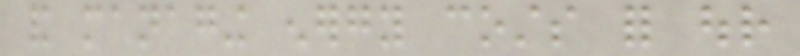and managing energy costs for our
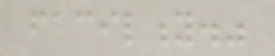facility."
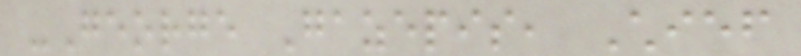-George Gazepis, Chief
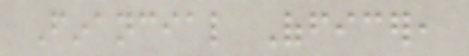Financial Officer,
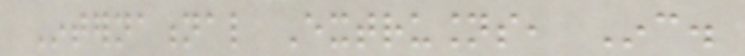International Extrusions, Inc.
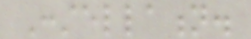Constellation.
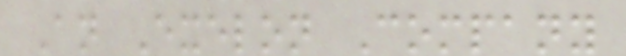An Exelon Company
